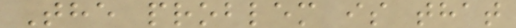The problem is that
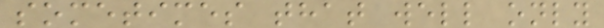sometimes that well only
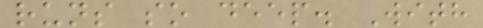runs so deep. With
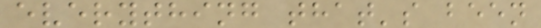everything that's been
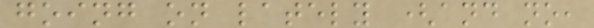going on lately (and no,
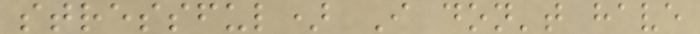stressful) I don't have
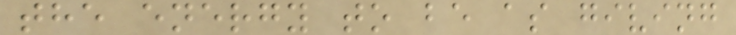the energy to be as giving
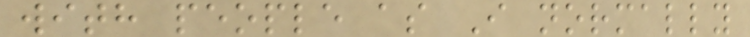with people as I normally
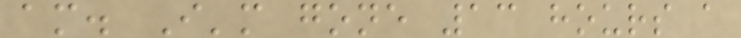am. I'm gone 13 hours a
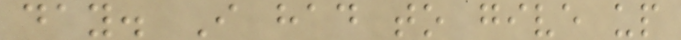day. I had to give up
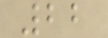22
